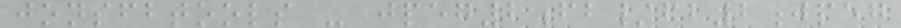jonsfbtools - jpeg2fb/fb2jpeg
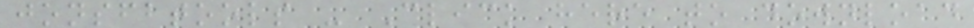jonsfbtools - Click here to download
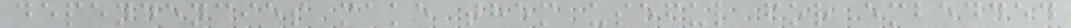dependencies make them useful for embedded
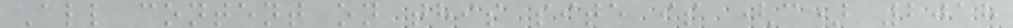All content on this site is (c) 2018
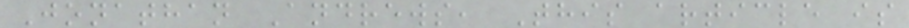Jonathan Andrews, This article is
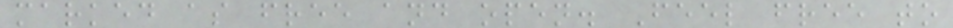marked as free and open. Feel free to
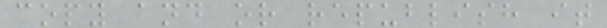copy and or republish it
